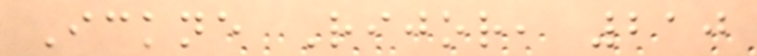Ickne Rijor, 210
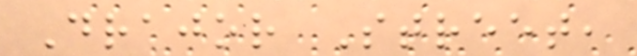Drajor Street,
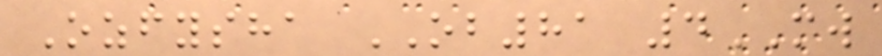Ozfysha OB81 4MW
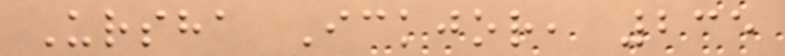Ursha Ickjor, 235
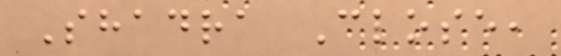Shadra Close,
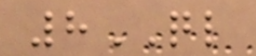8QL
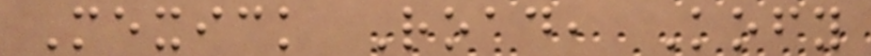Mexick Road, Kofy
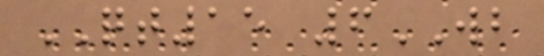QT15 6WB
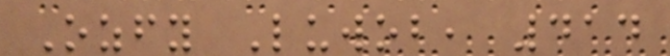Ozfy Luwob, 414
